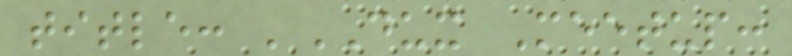title: 'DUX Meetup:
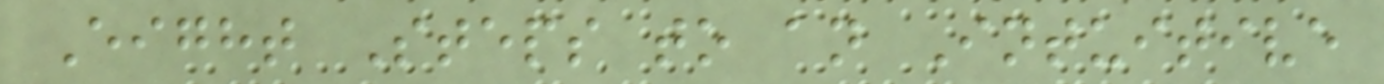Eight Steps to an Intuitive
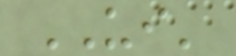UI'
